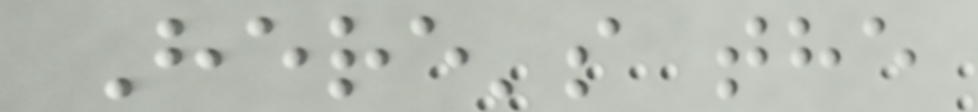Here's the
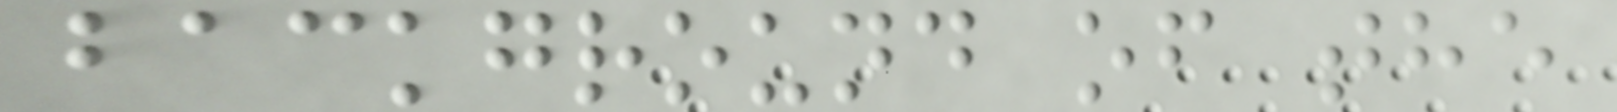background of the
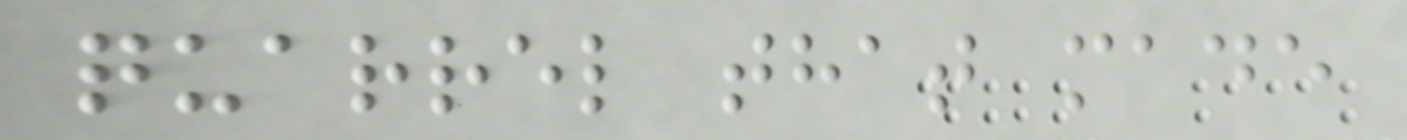quarrel that made
